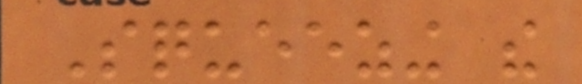Squeezing the
